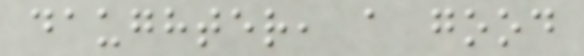daughter, a good
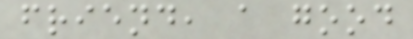friend, a good
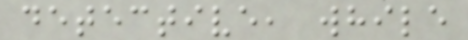detective, while
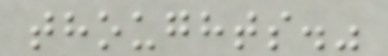thoughts."
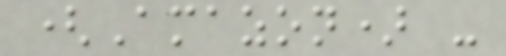(Amazon) -
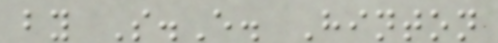by S.E. Hinton
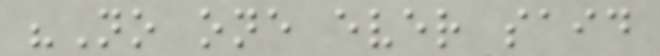"No one ever said
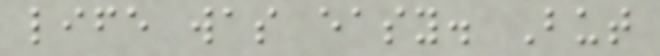life was easy. But
